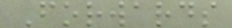Forwards
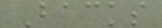Backs
